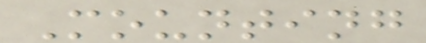Mounting
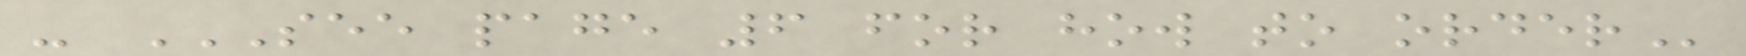- SEE PAGE 6 FOR HOW TO ORDER
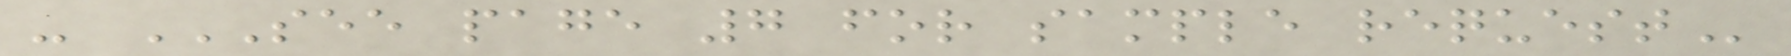- SEE PAGE 7 FOR SAMPLE REQUEST
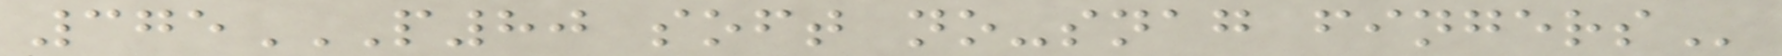375P80 SOFT NO-SNAG FINGERS
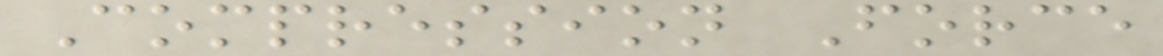Compression Force
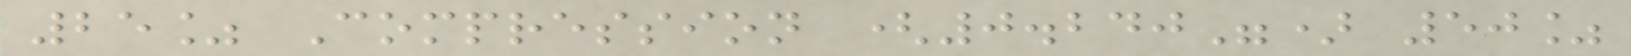25% Compression (0.240") 50%
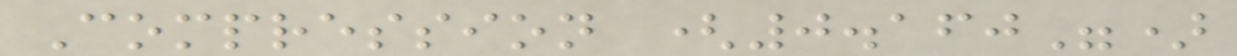Compression (0.160")
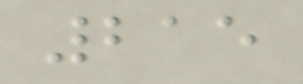215
